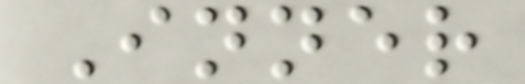Inner
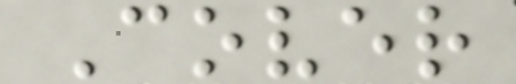Cover
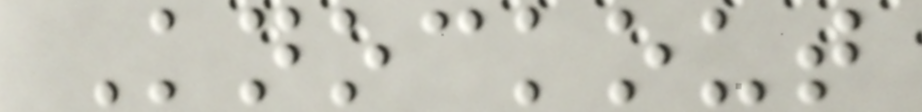Knockout
